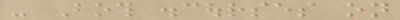- Both discourses on
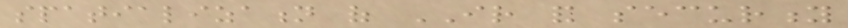spatialization of IR and security
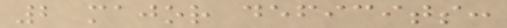2 major deficits:
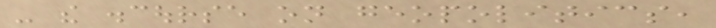- the discourse on geopolitics,
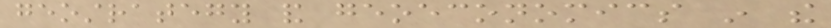geostrategy and geoeconomics in the
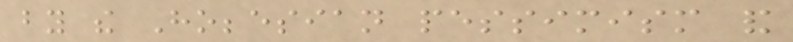by the Hobbesian pessimism and
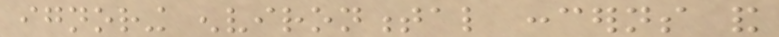ignoring environmental concerns and
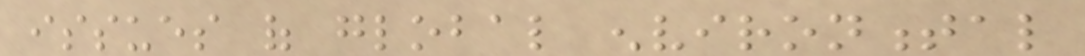issues of global environmental
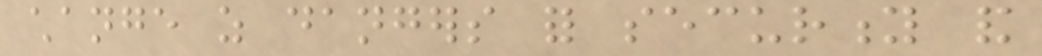change as dangers for security and
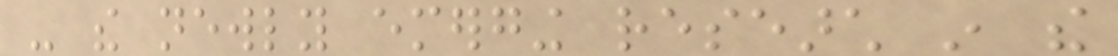- the newly emerging research in the
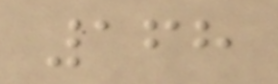168
